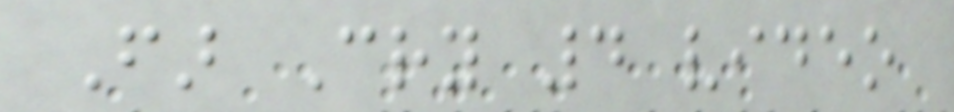Far Cry 4 video
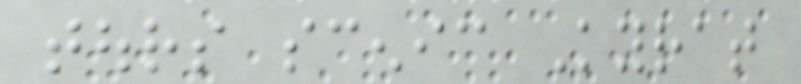tours scenic Kyrat
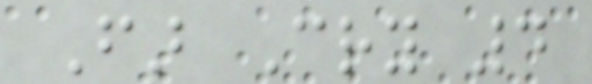Far Cry 4
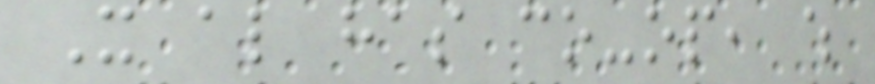It also has co-op, which
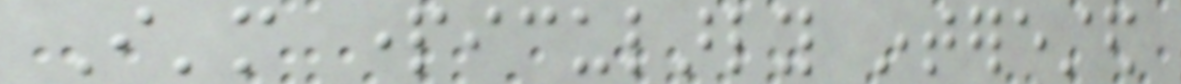I'm particularly interested
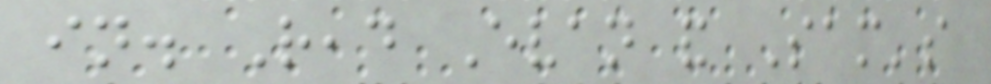in. Read Evan and Sam's
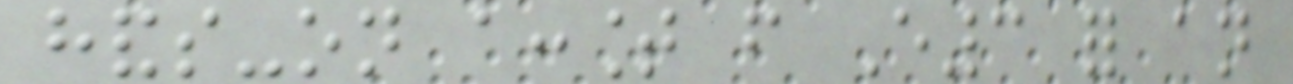hands-on account from E3 for an
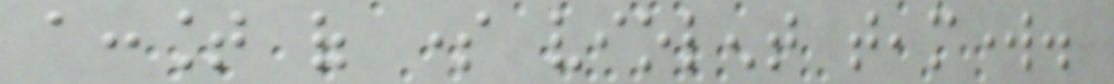account of some violent teamwork.
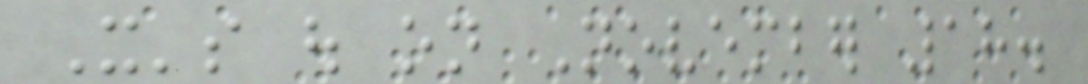It's out on November 18.
